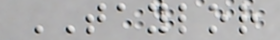TAYLOR
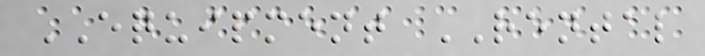EQUIPMENT RENTAL
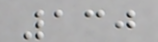130
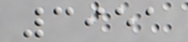3951
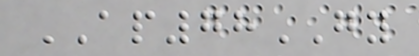AP78GY
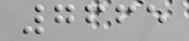7665
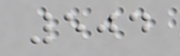504
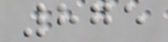875
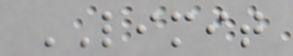LIMIT
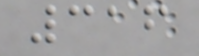316
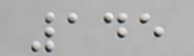145
